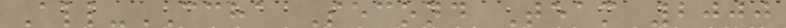All-CCHA Second Team 2000
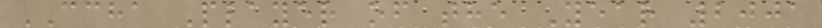CCHA Player of the Year 2001
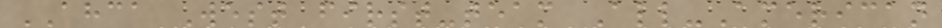AHCA West first-team All-American
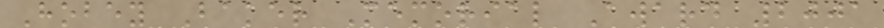Hobey Baker Memorial Award 2001
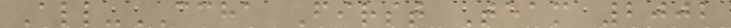All-CCHA First Team 2002
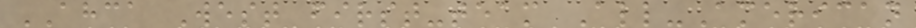AHCA West first-team All-American
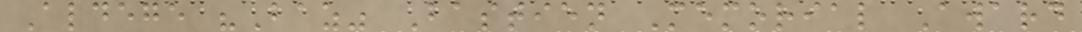Aldege "Baz" Bastien Memorial Award
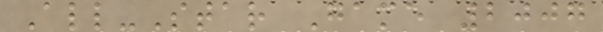All-Star Game 2007
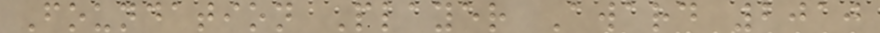Foundation Player Award 2010
